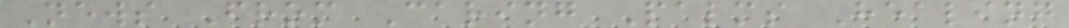News From Caring Palms Healing
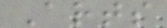Arts
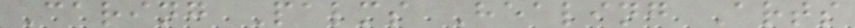Caring Palms Healing Arts
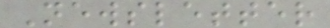Newsletter
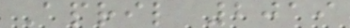April 2019
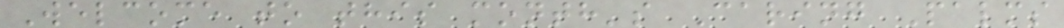Welcome to this month's Caring Palms
